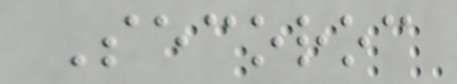Secoroc
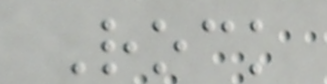Rock
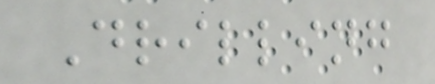Drilling
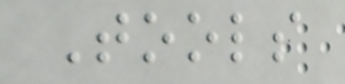Tools
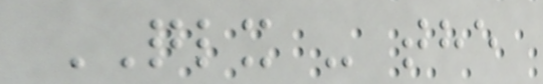QLX - the
